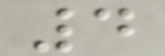4
